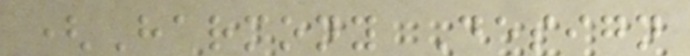(Harmony Design
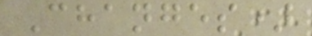Changes)
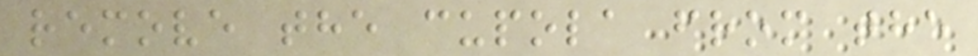remove the cupola from the
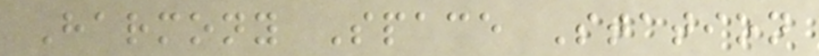Harmony Space Station
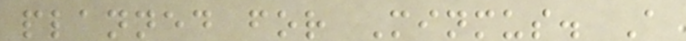planned for Minmus. A
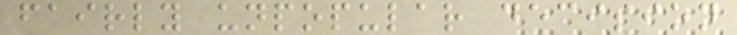fairly unpopular decision
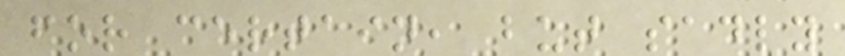for certain, but sadly
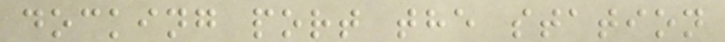docking port the station
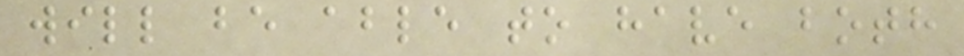will be able to have both
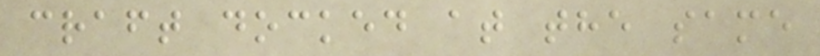craft docked at the same
